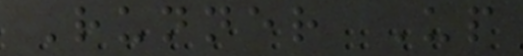Runner Up
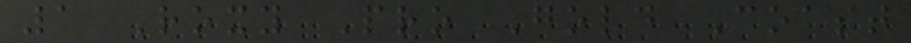1 Roxy Pro Gold Coast
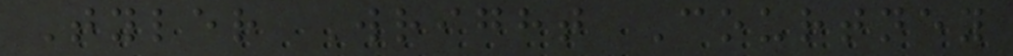Tyler Wright Courtney
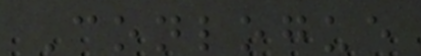Conlogue
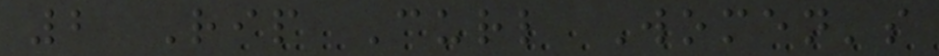2 Rip Curl Women's
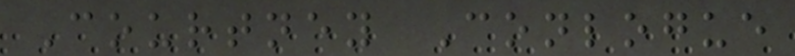Courtney Conlogue
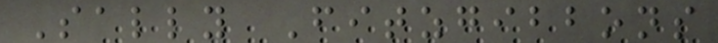Sally Fitzgibbons
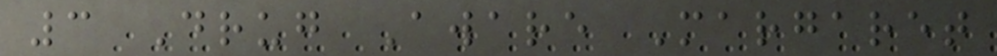3 Drug Aware Margaret
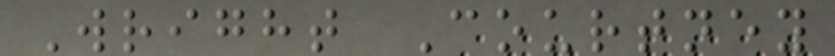Wright Courtney
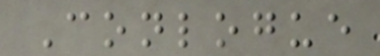Conlogue
